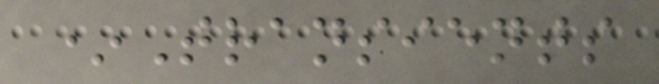*Transients
